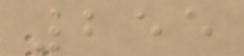255
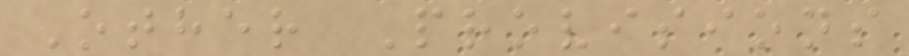Other Provisions
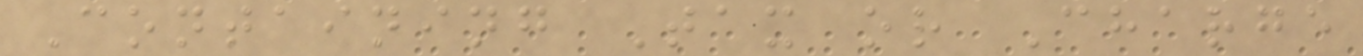Containing Tax or Charge
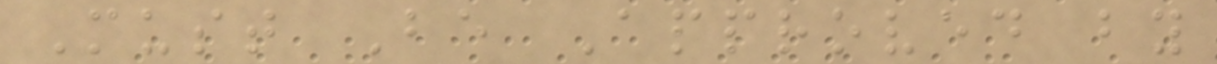Must Be Approved by
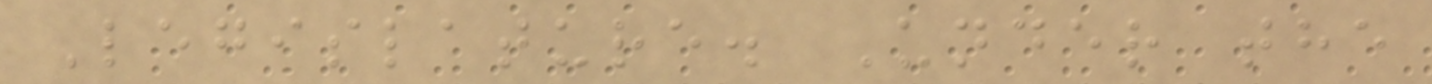Legislature. Under the
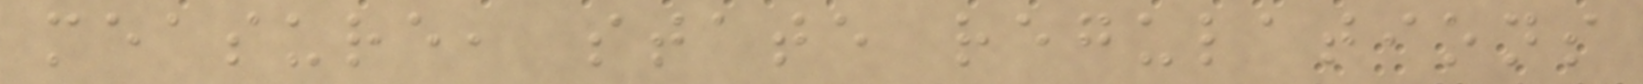measure, state regulations
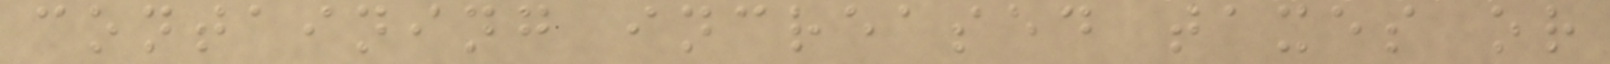containing increased taxes or
